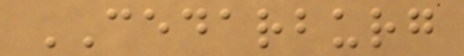CEDARBURG
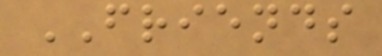FRIENDS
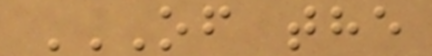OF THE
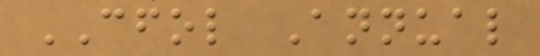CFOL Annual
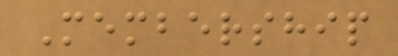Membership
